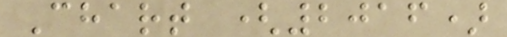Chart (2016)
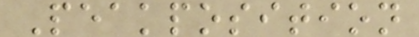Peakposition
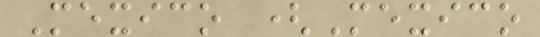Mexico (Mexico
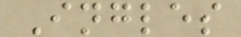Ingles
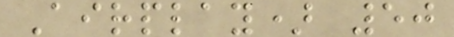Airplay) 50
